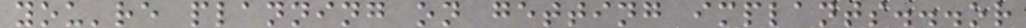you're planning on getting implants...or
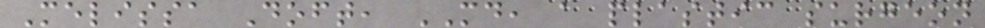Melissa Doft, MD, a plastic surgeon
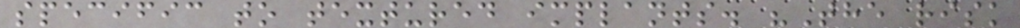specific to textured implants. "The risk
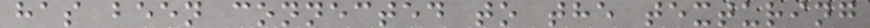has been connected to the texturing
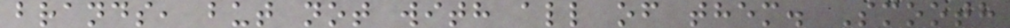brands, but not with all of them. Smooth
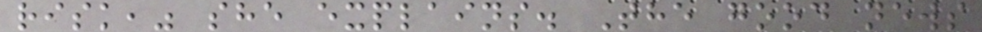risk," she explains. The good news
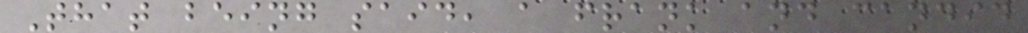That being said, a frank and candid
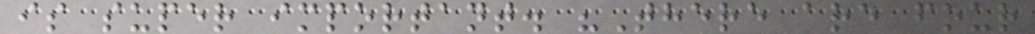is super important. "There are four
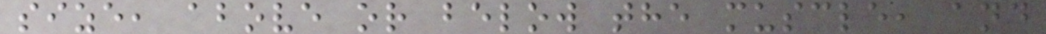size, above or below the muscle, and
